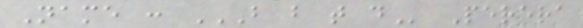Name : B B T D Perera
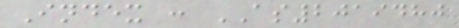Index : AS2019480
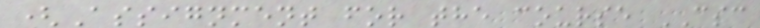(Assignment for the course CSC
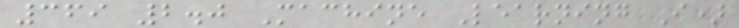369 2.0 Machine Learning I)
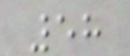58
